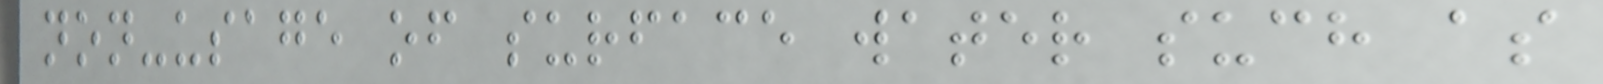non-usage of surface water such as
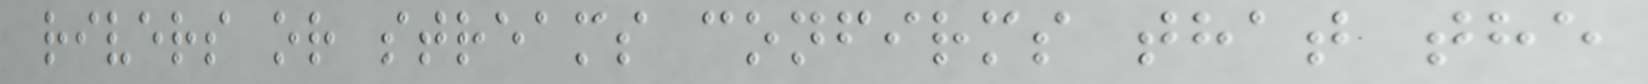rivers or streams confirms that the
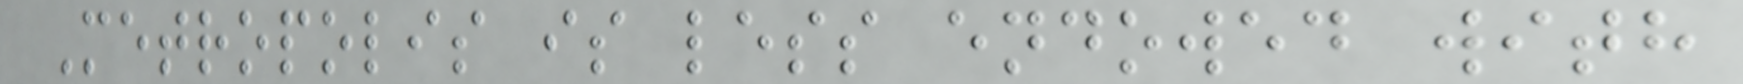Metropolis is less endowed with
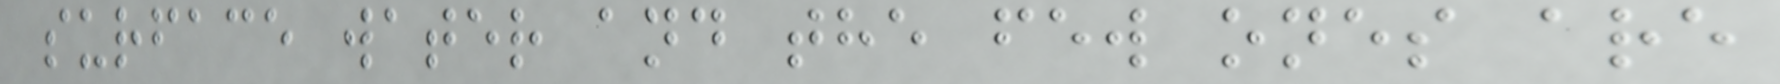surface water and the few ones are
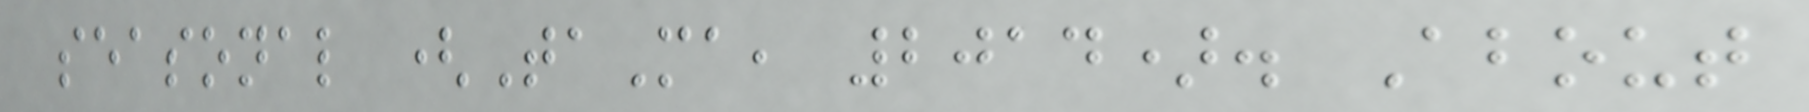seasonal (TaMa, 2014). About
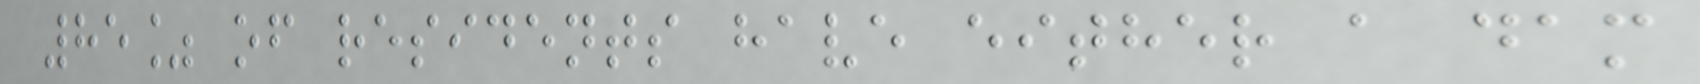85% of residents have either a dam
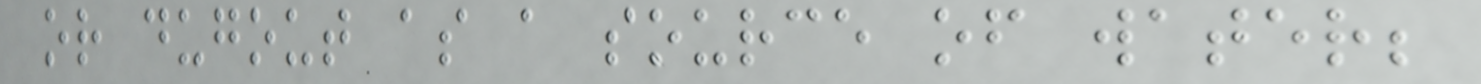or dugout as a source of water;
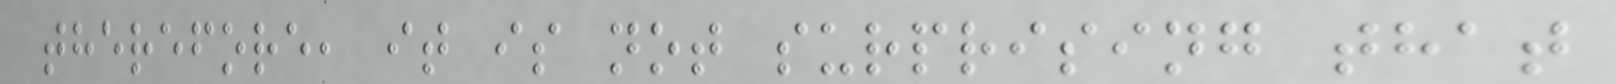therefore, it is not surprising that
